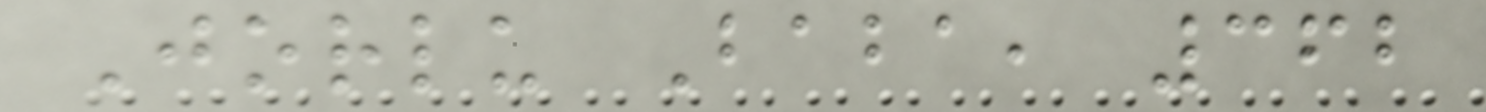Jorlu Baba, 362
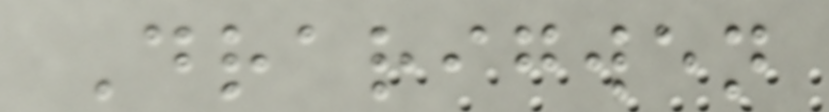Drarigwen
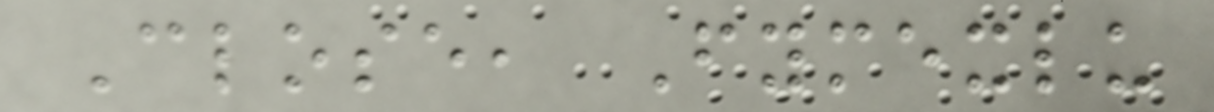Close, Fymexlu
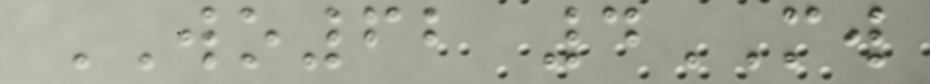WO62 4MW
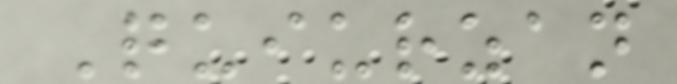Quiurzan
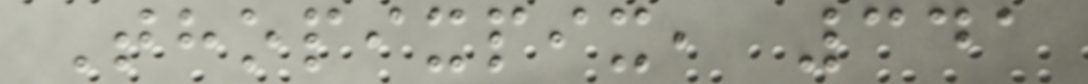Thopixpix, 341
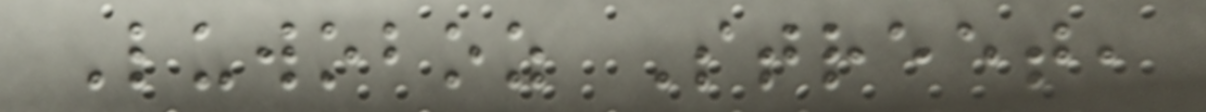Luwoboz Street,
